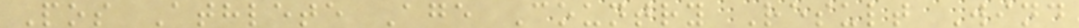Pos Athlete Age Country Result Wind
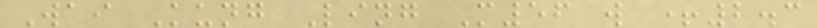Wai Kung Ling M56 w +2.3
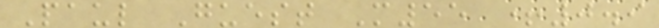Paul Guest M55 +0.9
